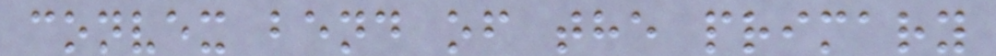convex bend of the primary
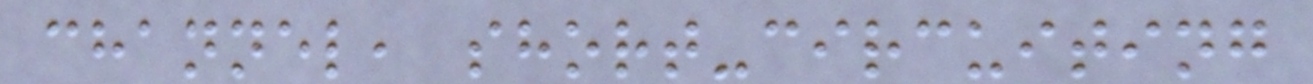channel, short-circuiting
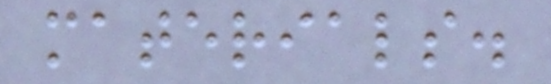materials.
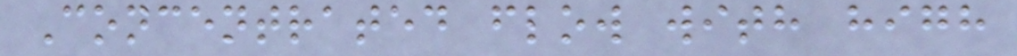Concentrated flow with high
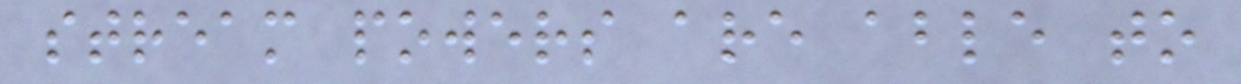stream powers are able to
